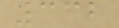332
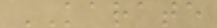KARATE
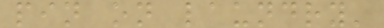pin on laundry'
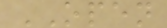OPEN
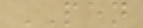PEN
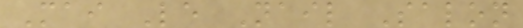Mai Le Nail Salon
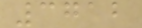3712
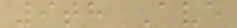9th Ave
